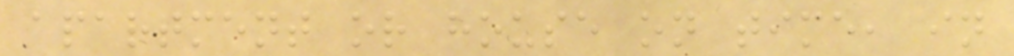apartment or house on time, in
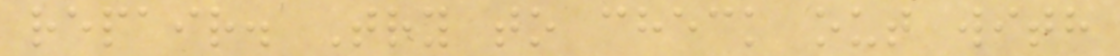repair. Try to check out with
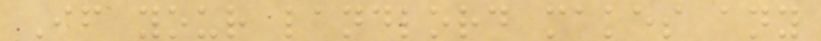If your landlord makes any
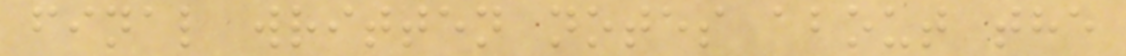final written notes about the
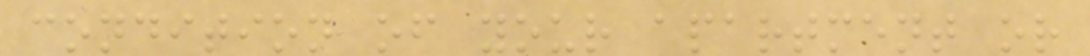condition of your apartment or
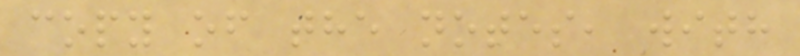copy of the notes, with
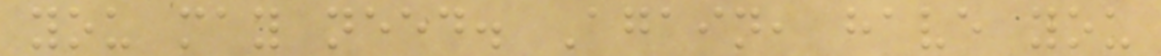you may need. Again, have you
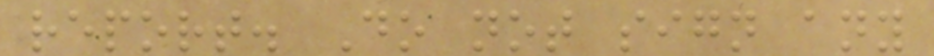report. Do not sign any
